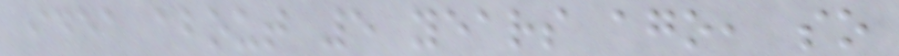idea about 5 years ago, so
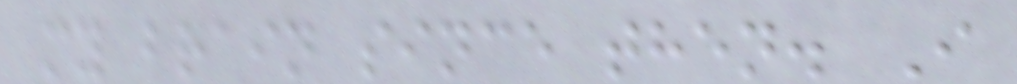my brain since then. I
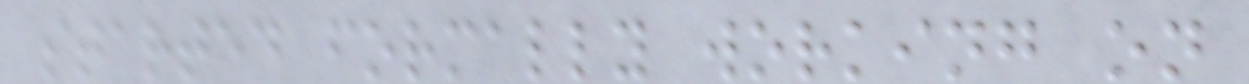started formally working on
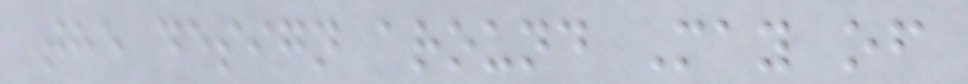the design around May of
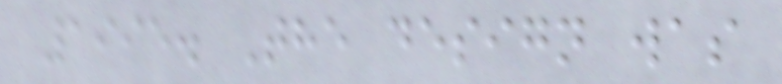1995. The design was
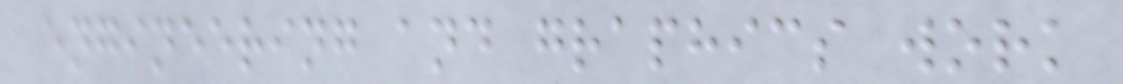engineering and graphics work
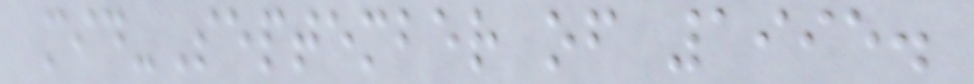mid-September of 1995.
